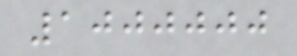1000000
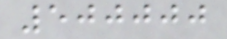500000
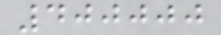400000
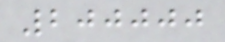200000
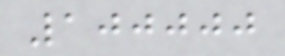100000
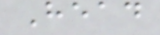Head
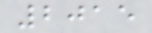2015
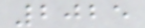2025
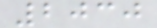2030
